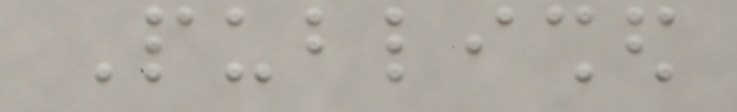Published
